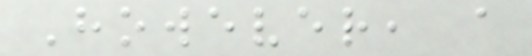However, a
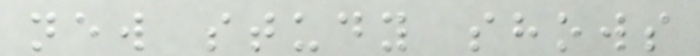new study shows
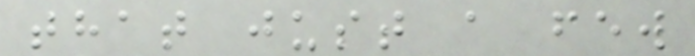that just a few
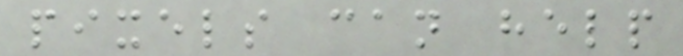pixels can help
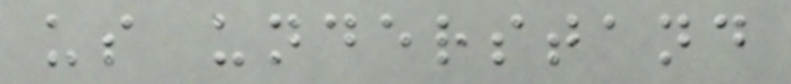us understand
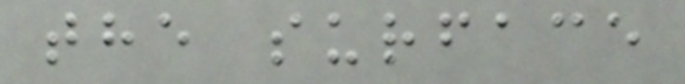the surface
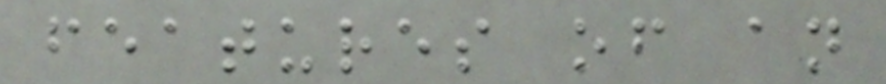features of an
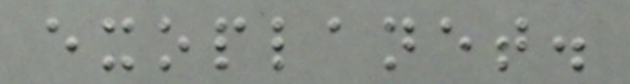exoplanet.
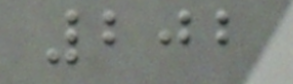202
